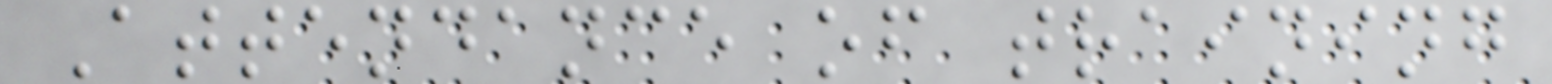Attendance of training
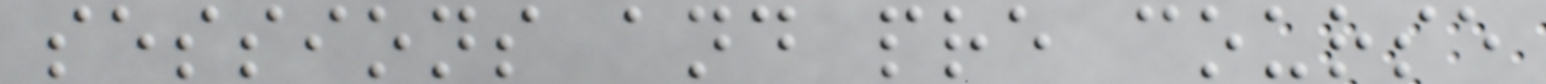sessions and pre course
